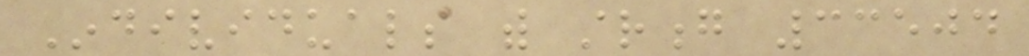Individuals with strong 33504
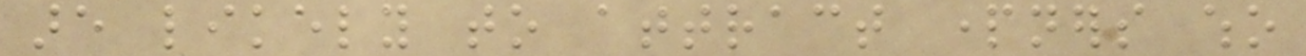are likely to attract partners who
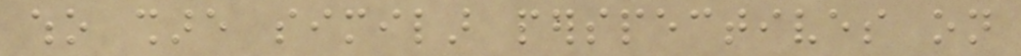who share similar perspectives on
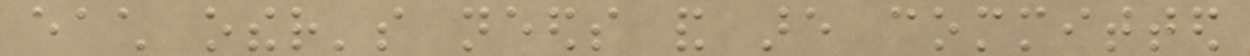each other's needs and are committed
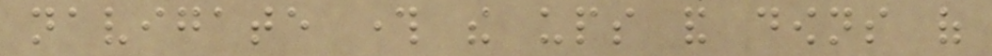navigate through the ups and downs of
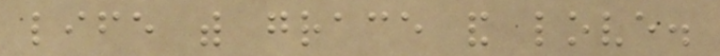life with grace and love.
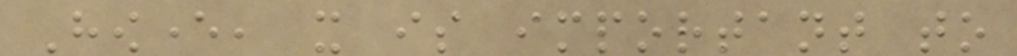However, it is important to
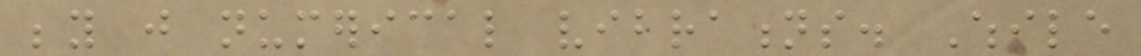beyond just numerical vibrations. While
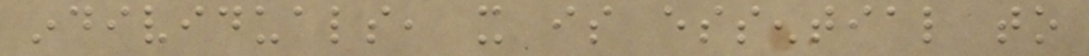individuals, it is essential to
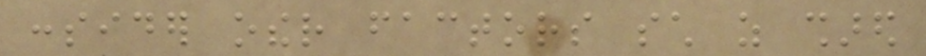consider other factors such as shared
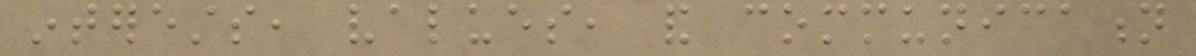interests, values, and communication
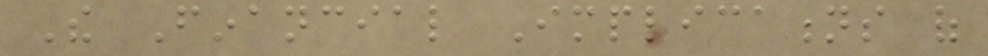The Financial Implications of
